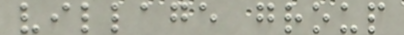village group
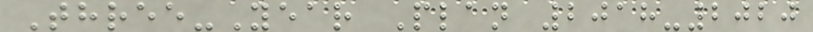Three-Year Plan 2018-2020
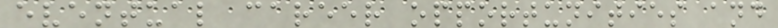eventual career opportunities and
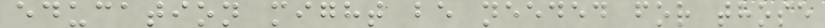education might be needed for those
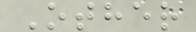Other
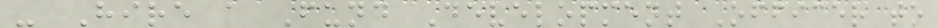- Hire a Fund Development Officer to
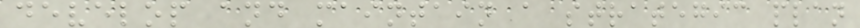develop and maintain a strategic plan
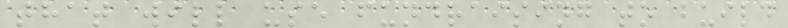that will use fundraising to build
